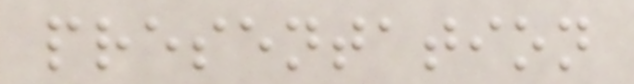presentation
